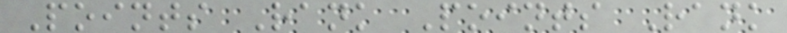Points Rank Points Rank
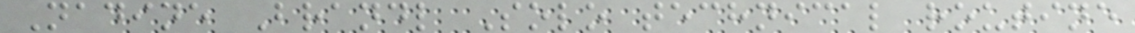Nadine Brandl Solo technical routine
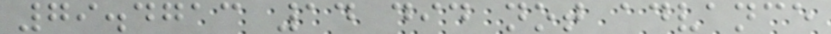79.4713 14 did not advance
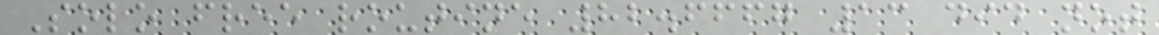Solo free routine 82.6667 13 did not
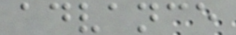advance
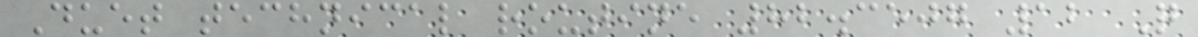Duet technical routine 82.3507 12 Q
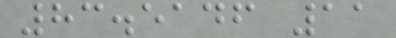83.5146 11
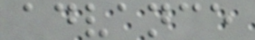advance
